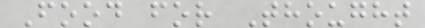Food for Thought
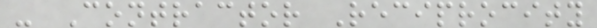- Contractor Reciprocity
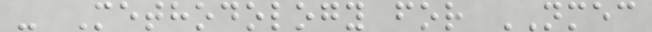- Methodology for NMEC
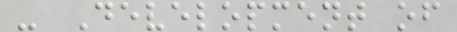- Development of
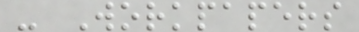- Workpapers
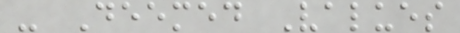- Deemed Values
